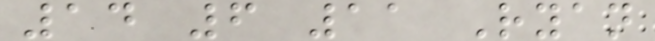14 6 11 Ryan
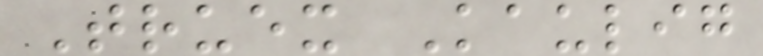Truex Kaulig
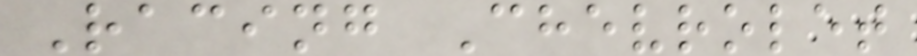Racing Chevrolet
